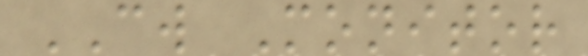CW Monitor
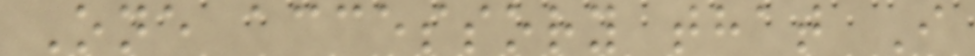One accessory that I
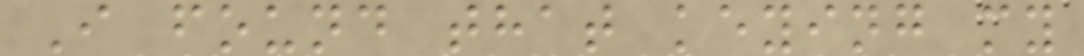I found that keying my
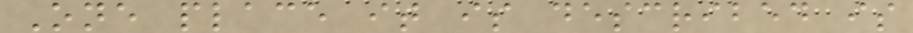One place it is described is
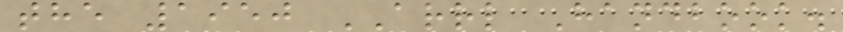the 1950 ARRL Handbook.
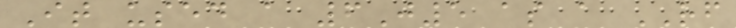It used a 6J5 as a RF
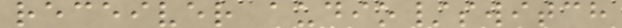receiver audio/switch
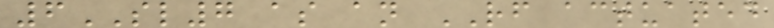6SL7 as an RF actuated
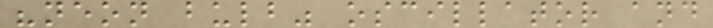"neon bulb" oscillator and
